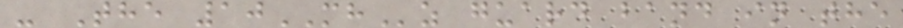- The 10MHz guard band in the
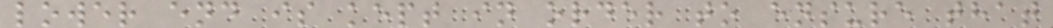lower end is kept in order to ensure that
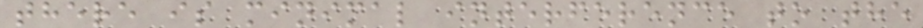there is minimal interference to the
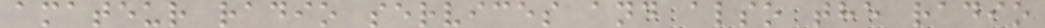amateur radio services and also the radio
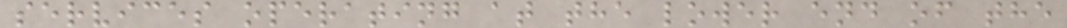services operating at the lower end of the
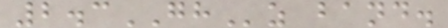2.3GHz band.
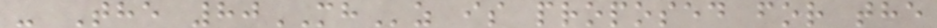- The 80MHz is proposed for the
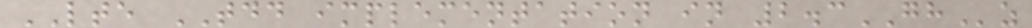LTE TDD implementation in 2.3GHz
